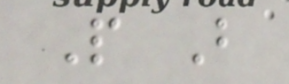P B
